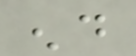end
